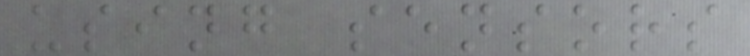using sensors
